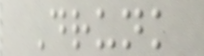Drunk
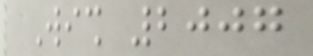Wish 2007
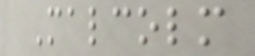Malcolm
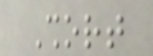Short
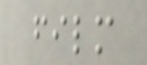film
